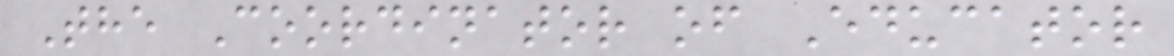The Coordinator of Educator
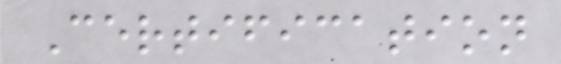Certification
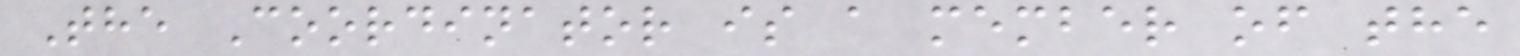The Coordinator is a member of the
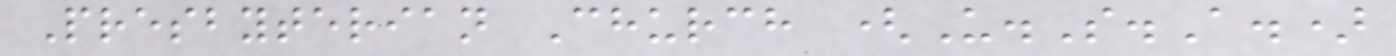Presbyterian Church (U.S.A.)
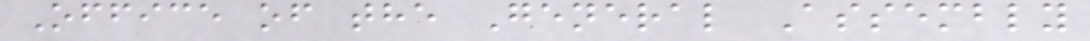Office of the General Assembly
